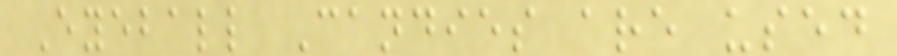Eyeball Candies are used
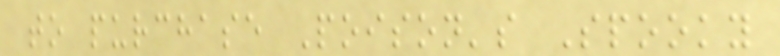to purchase Poison's Spooky
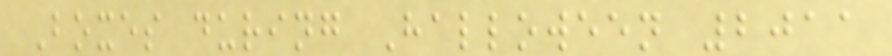Boxes during Halloween 2011
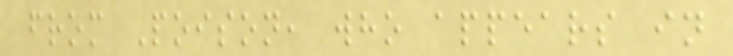from Poison, who appears in
